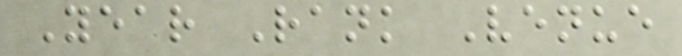Year Rank Venue
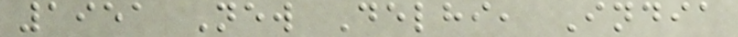1951 New Delhi, India
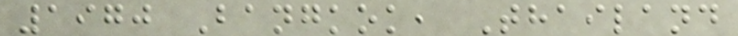1970 Bangkok, Thailand
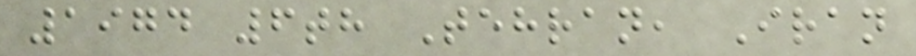1974 6th Tehran, Iran
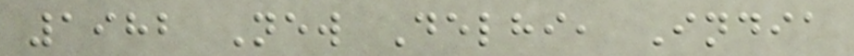1982 New Delhi, India
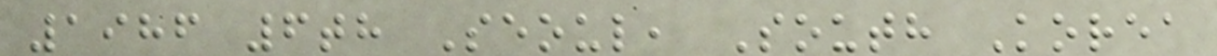1986 6th Seoul, South Korea
